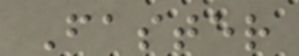Faster
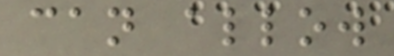can allow
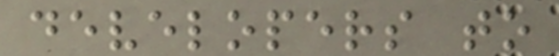developers to
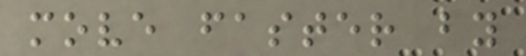move faster by
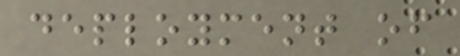deployment of
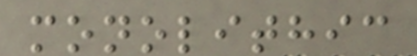monolithic
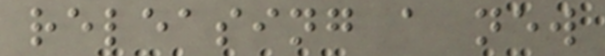releasing a new
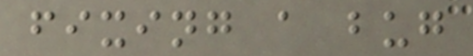fixing a bug
